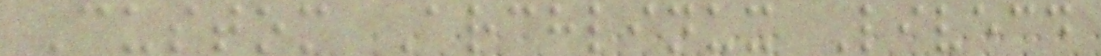Custom Archlinux Livecd
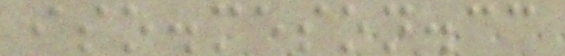iso.meson.cc
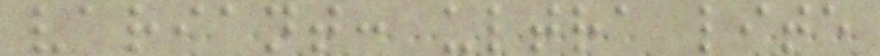variant: ultra lite
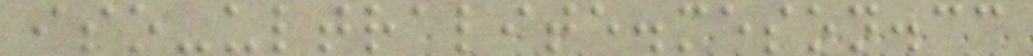iso-ultralite.meson.cc
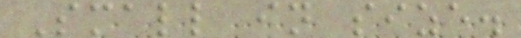Small in size.
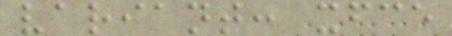variant: xfce
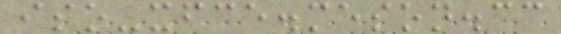iso-xfce.meson.cc
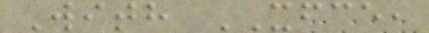With XFCE,
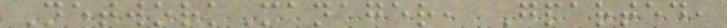NetworkManager, Gparted,
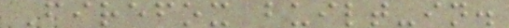Firefox built-in.
